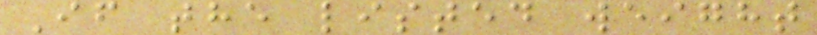If the listed weight
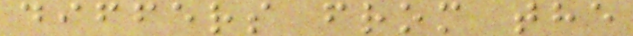differs from the
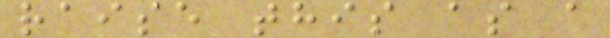raise this as a
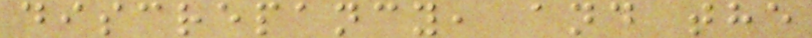discrepancy, and the
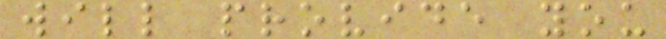will provide you
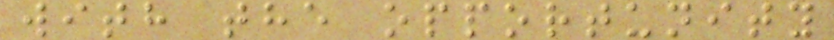with the opportunity
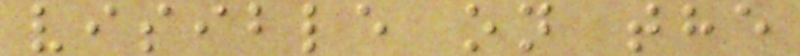visible on the
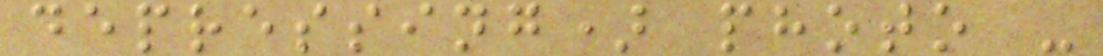depressing) photo -
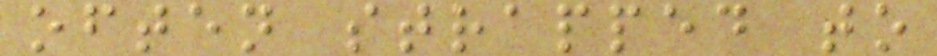often strapped to
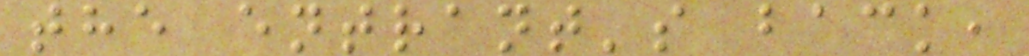the entrant's back,
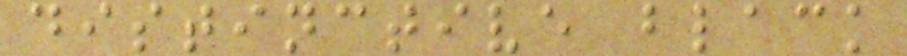distinctive black
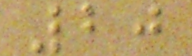20
